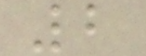2
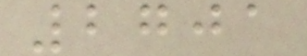2701
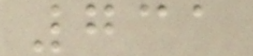731
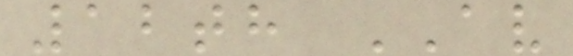12th AV
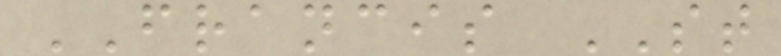FRANCIS ST
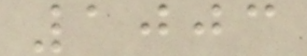1003
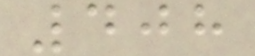408
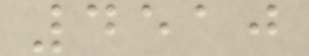4510
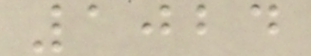1024
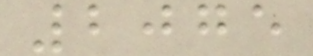2075
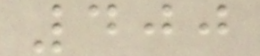400
